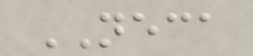NECA
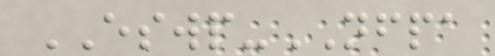ESWP-NFPA
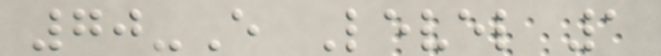70-E Level 1
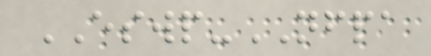ESWP-NFPA
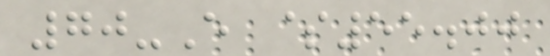70-E $55.00
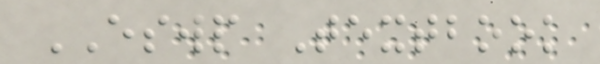ESWP Textbook
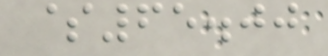$65.00
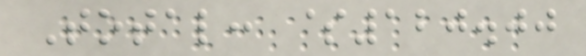Total: $120.00
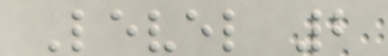Level 2
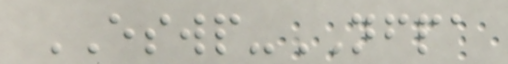ESWP-NFPA
